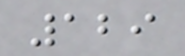129
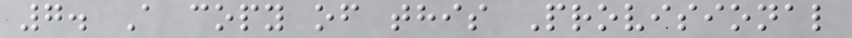7. A copy of this Provisional
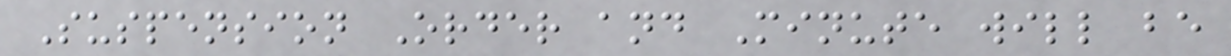Suspension Order and Minute will be
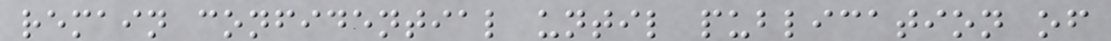remain confidential until publication of
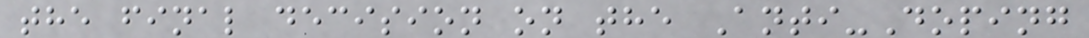the final decision on the Anti-Doping
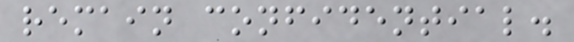remain confidential.
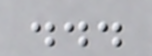...
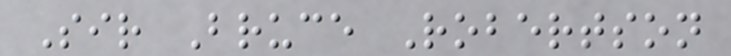Sir Bruce Robertson
